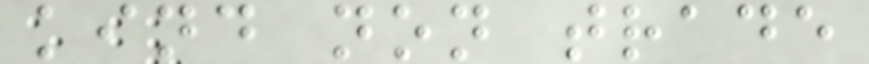kind non trade
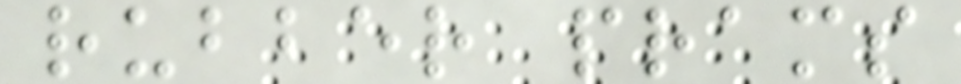rubber prams
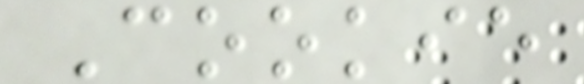Cookie
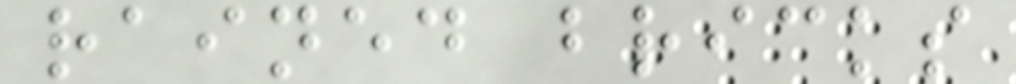rained bricks
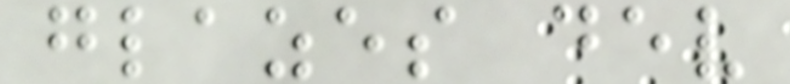glazes dev
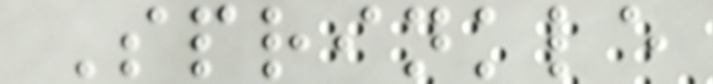Sprinkle
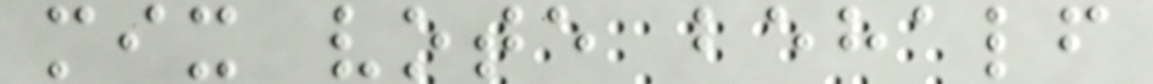mix vote behalf
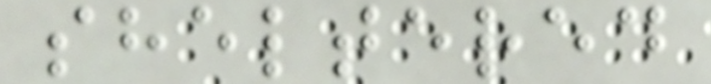sheltered
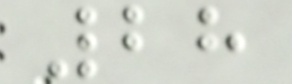28
